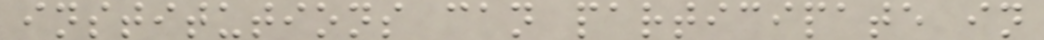institutions can participate in
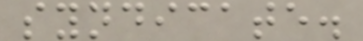syndicate.
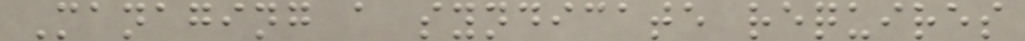Managing a syndicate requires
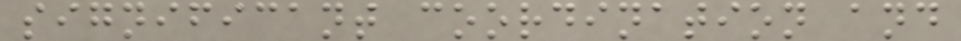significant coordination and
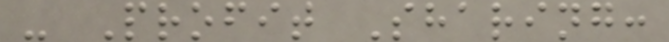- Profit Sharing:
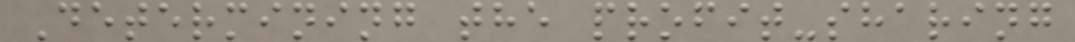Determining the profit-sharing
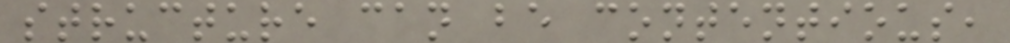structure can be contentious,
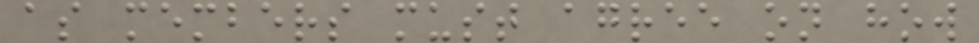as members must agree on how
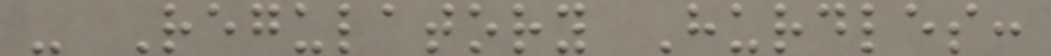- Regulatory Hurdles:
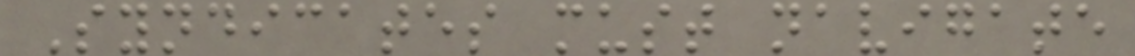Syndicates must navigate
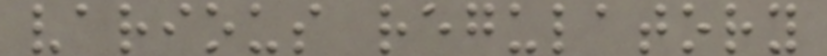various regulatory
